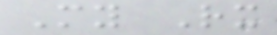My Rx
